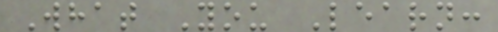What You Learn:
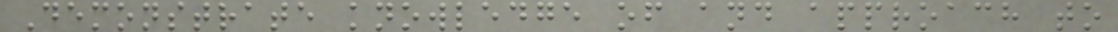Demonstrate knowledge of and approach to
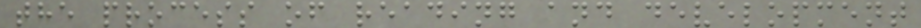the process of reading and development
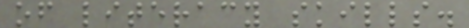of literacy skills.
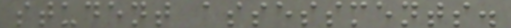student assessments.
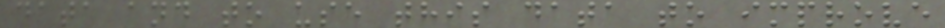data and to use this data to improve
